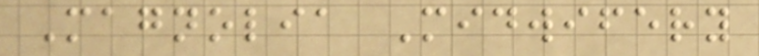Magnolia Midwifery
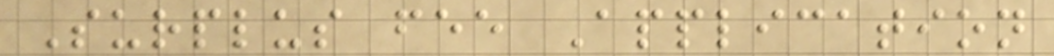Surplus fee Application
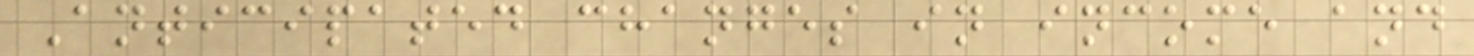Anticipated changes in income and
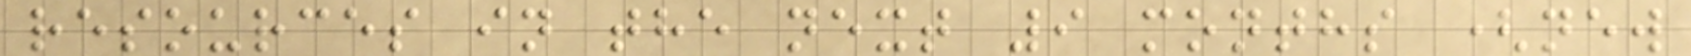resources in the next 9 months (new
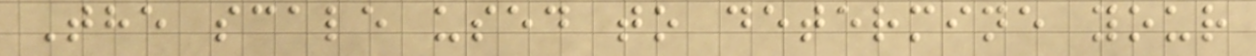The scale used to determine your
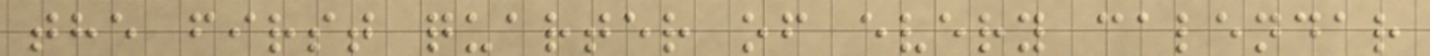the first quarter of every calendar
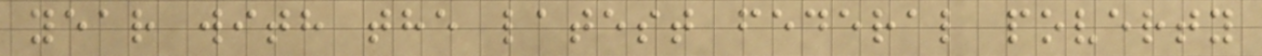year with the latest federal poverty
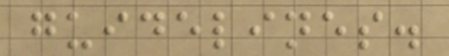guidelines.
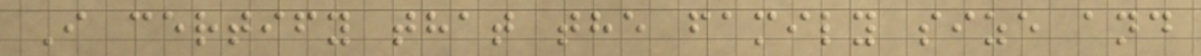I certify that the family size and
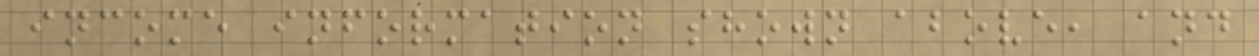income information shown above, and
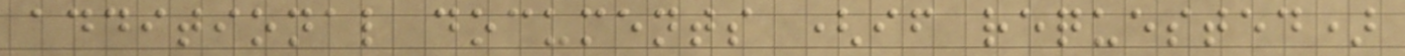additional documents (if requested)
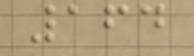164
